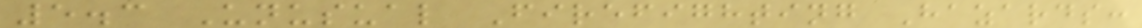5.3 Unusual Firefighting Hazards:
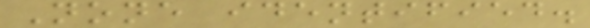None identified.
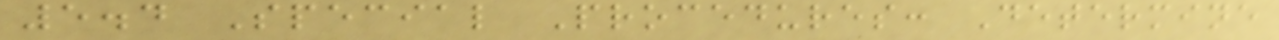5.4 Special Procedures: Determine
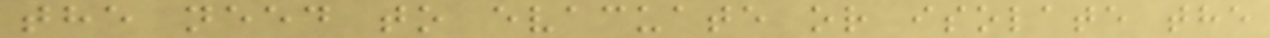the need to evacuate or isolate the
